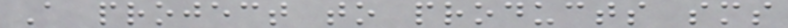A project to products sms
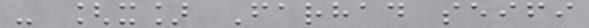- [x] Farhad seifi
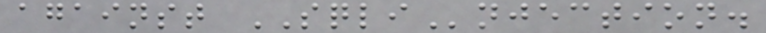against SQLInjection.
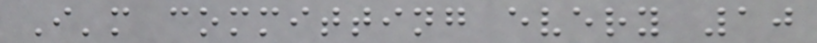I'm committing every 10
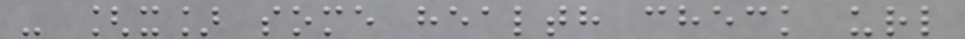- [x] some health check url
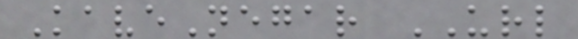KaveNegar URL
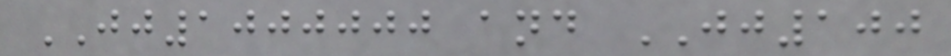JJ1000000 and JJ100
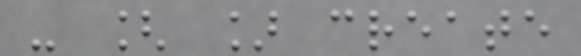- [ ] create
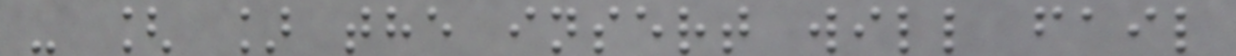- [ ] the insert will fail
